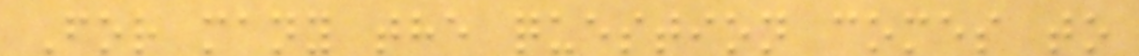For many the question comes to
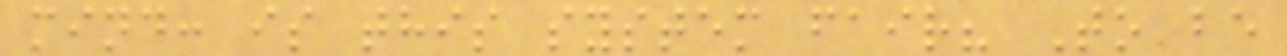mind: is this system fair? To be
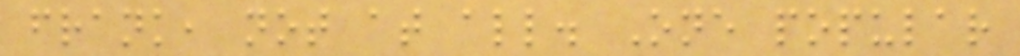frank, not at all. One popular
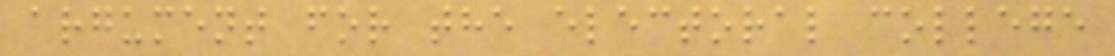argument for the electoral college
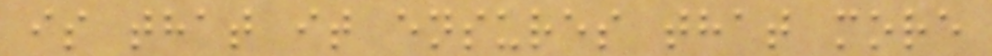is that it ensures that more
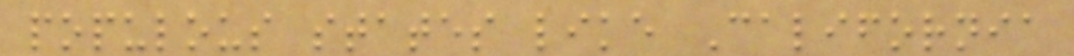populous states like California
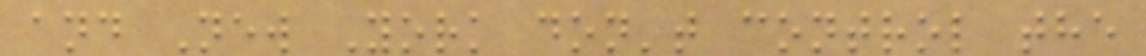and New York don't control the
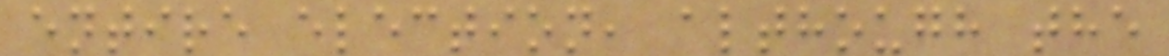entire election, although the
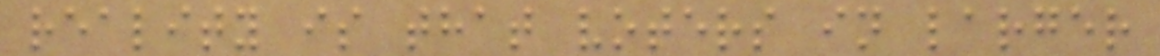reality is that voters in larger
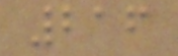216
